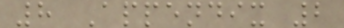8 Appendix 2
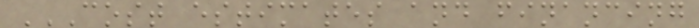COST ESTIMATES AND FINANCING
